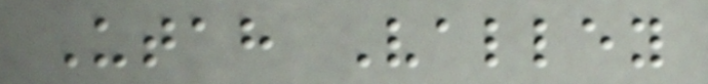Utah Valley
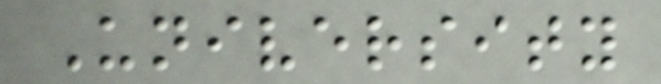University
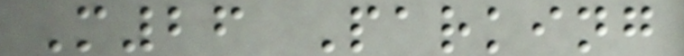M26 Parking
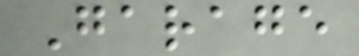Garage
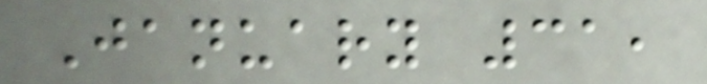January 31,
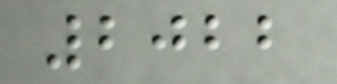2022
